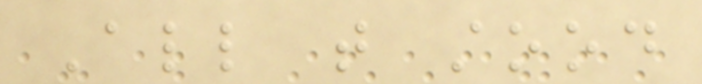All that stood
